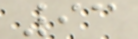93
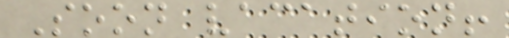Soon vacation!
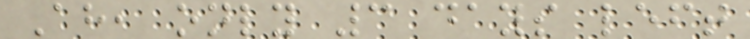Ah, only 3 days left
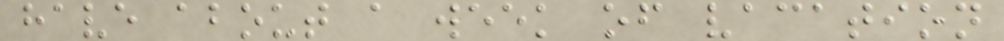have about a week of vacation
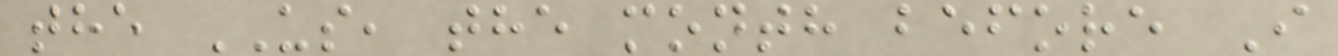the US, the month before I
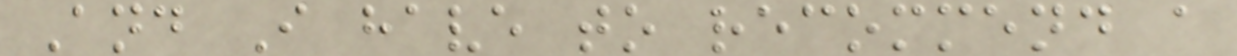And I have to recommend a
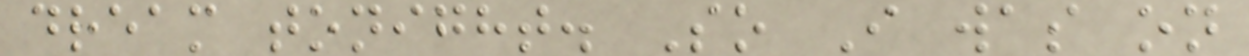dream tonight. So I was on
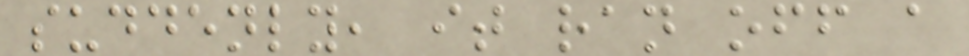suddenly, it ran off a
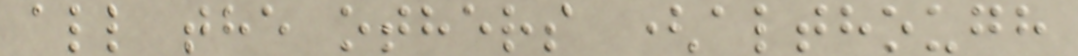all the others (although
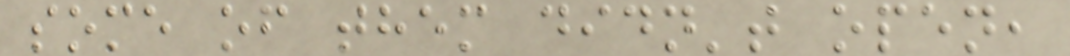some of them didn't open,
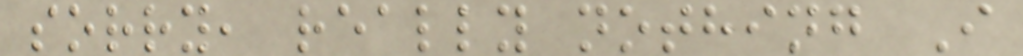sorry, really nothing I
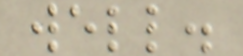well.
